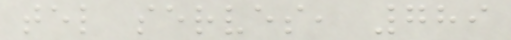tel serves, 789
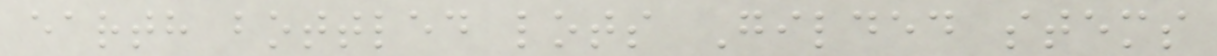earth bottled lots Gilded stems
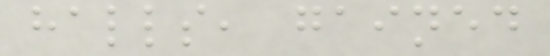halls, gained
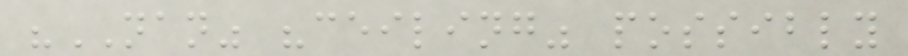"NAN" "ceiling" possibly
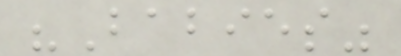"Babies"
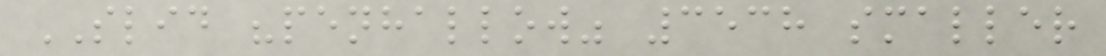SLID "penhallow" 3538 smaller
